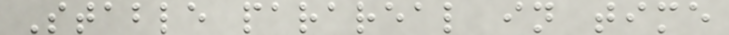Stable parareal in time
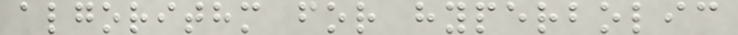algorithm for hyperbolic
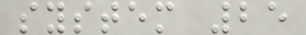system 25
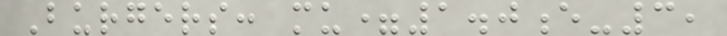Burgers: mu=1.0e-3,
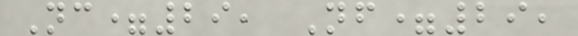Nc=29, Nf=29,
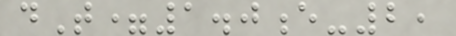dT=1.0e-2,
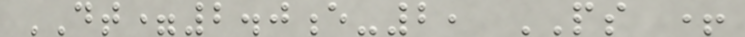DT=2.0e-2, PS +
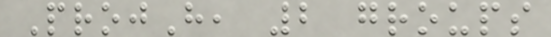ProjH, 2 groups
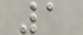1
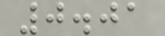0.01
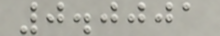0.0001
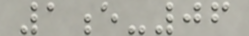1e-06
